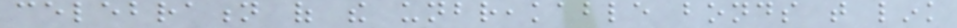celebration of the unbreakable bonds that link
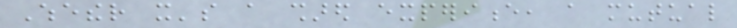Whether it's a shared experience, a mutual
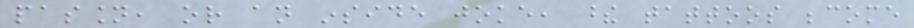passion, or an inside joke, these tattoos become
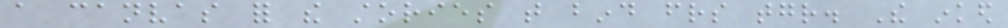a canvas for the stories that bind friends together. The inked
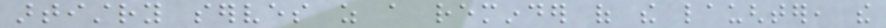artistry serves as a reminder of the laughter, the
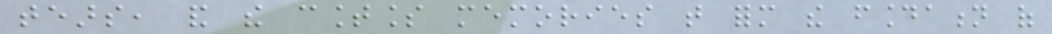tears, and the countless memories that form the foundation of
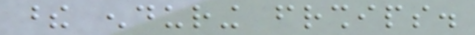these enduring friendships.
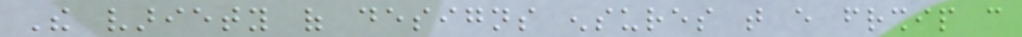The variety of designs ensures that every friendship can
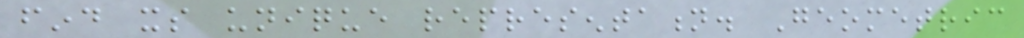find its unique representation. Geometric
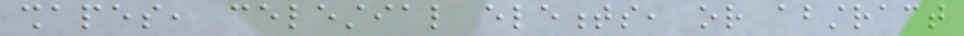shapes, celestial elements, or abstract
